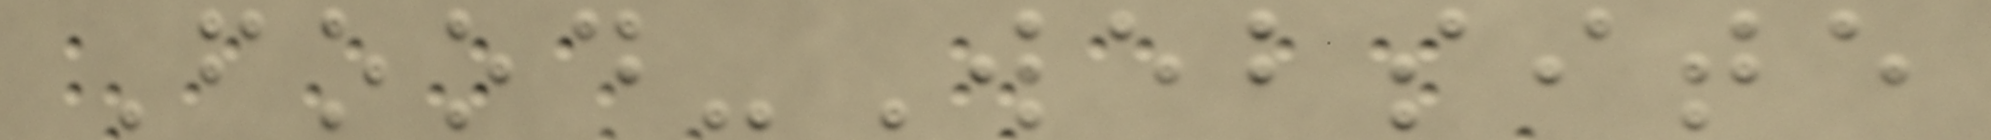Food-Website
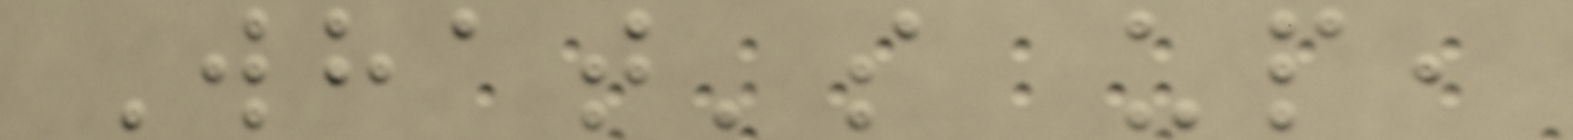What's up,
